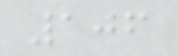106
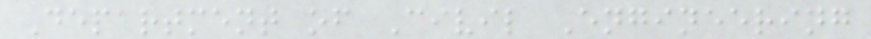Department of Civil Engineering
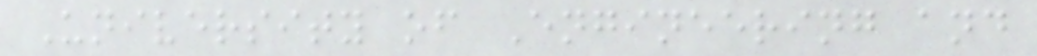University of Engineering and
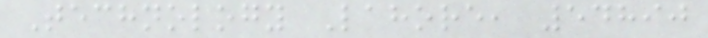Technology Lahore, 54890
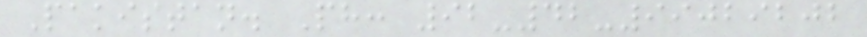Pakistan. Ph: 92-42-99029202
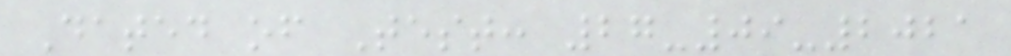Dated of Test: 27-09-2021
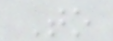To
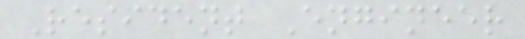Resident Engineer
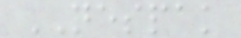NESPAK
